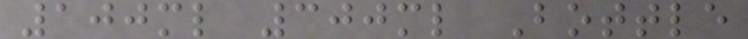100ml 300ml Bottle
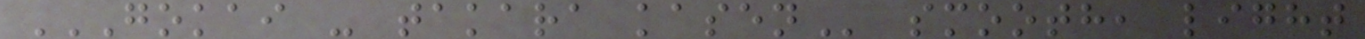GOKAI - TAKARA KASEN smooth, light
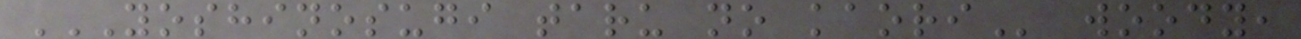YOSHINOSUGI TARU NO KAORI woody,
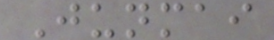Junmai
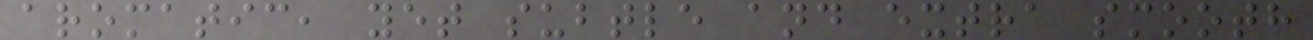aromatic, yet subtle and extra smooth
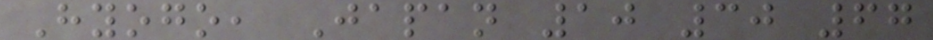Hyogo, Japan 10 30 67
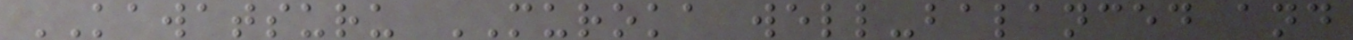KAWATSURU MUROKA well-balanced and
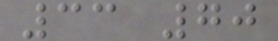33 70
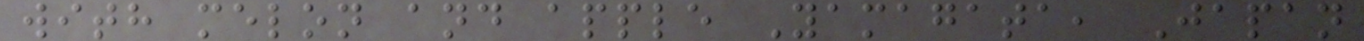with melon and apple Yamagata, Japan
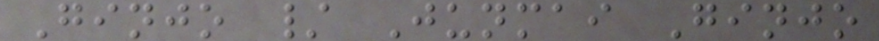Ginjo / Junmai Ginjo
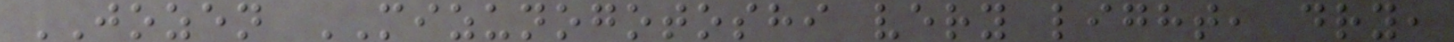JOZEN MIZUNOGOTOSHI very light, dry,
